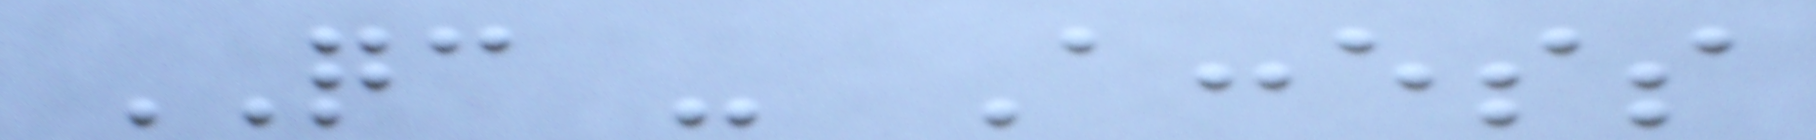QC - Access
